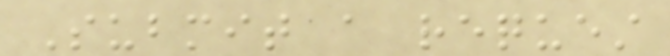Submit a request
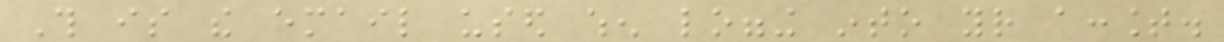This is the email used when logging into your account.
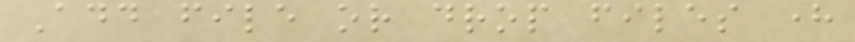Add file or drop files here
